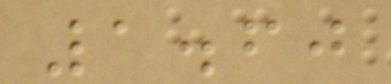1.60
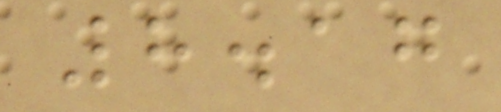8.17
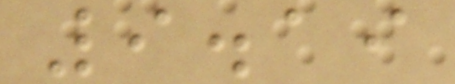9.19
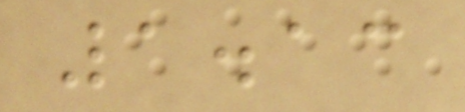1.13
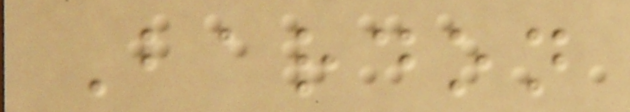Bardon
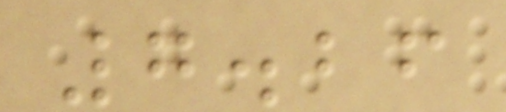7.26
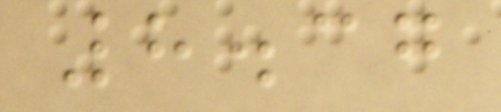8.37
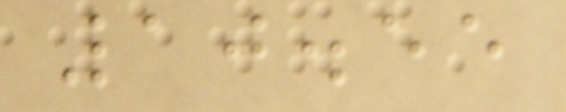10.55
